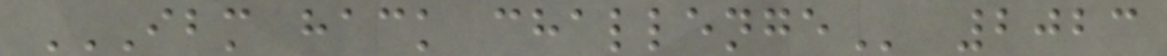IBM HACK CHALLENGE 2023
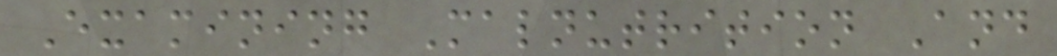Examining Malnutrition And
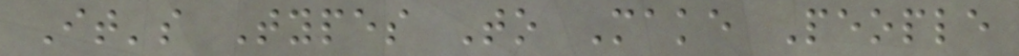It's Types To Make People
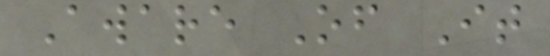Aware Of It
